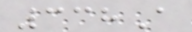338A
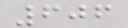606
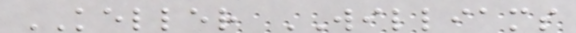KELLER WILLIAMS
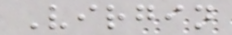Virgin
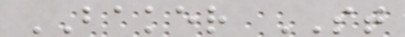BAKER ST
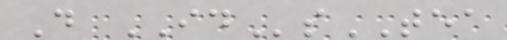D IDsTEA
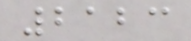2123
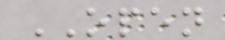OPEN
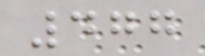477
